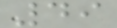49
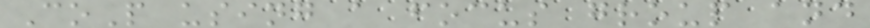CoP using a focus group and
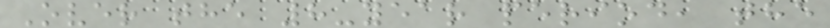Over the 8-year period, the
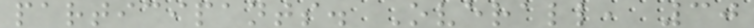participants. Overall, 30
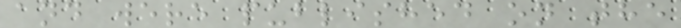and were published on the
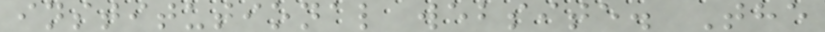institutional website. The
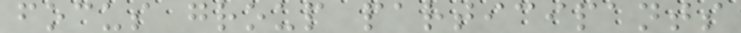focus group participants
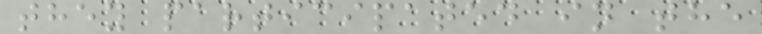they participated in the
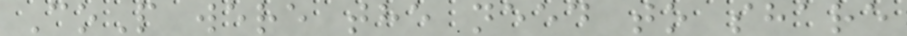CoP were the need to share
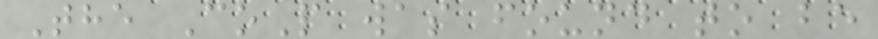The CoP was found to be
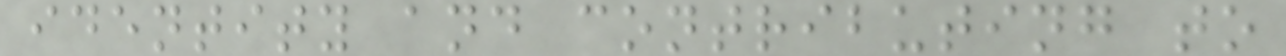identity and contributing to
